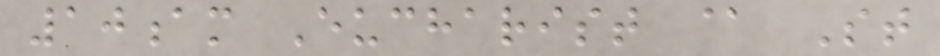10am Eucharist @ St
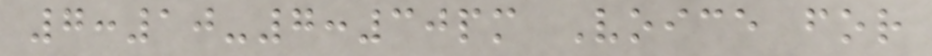7:10-7:30pm Voice for
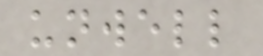unwell
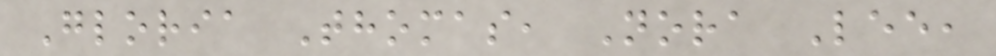Gloria Thomas, Nora Lee,
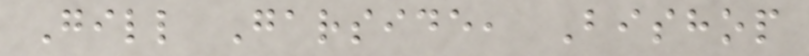Gill Garside, Bishop
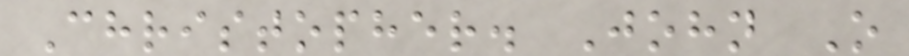Christopher. John O
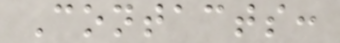Contacts:
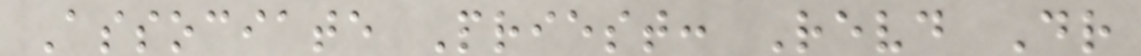Associate Priest: Revd Dr
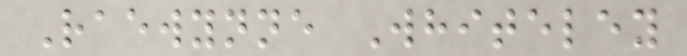Raewynne Whiteley
